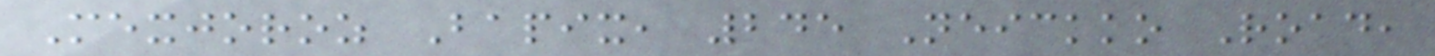Mexjoroz Bapix, 245 Neickko Road,
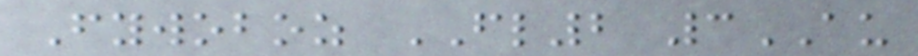Fywoboz FL2 3AU
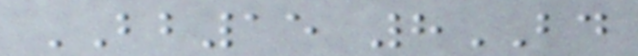BB15 8BD
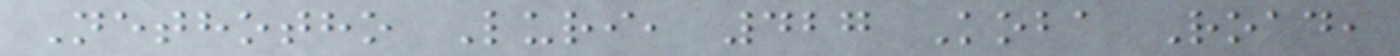Nethotho Luri, 427 Koba Road,
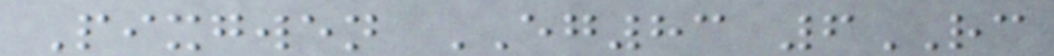Pixgwen EG83 6RC
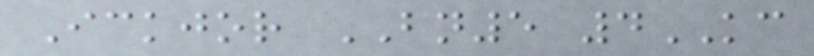Ickjor BN5 4KC
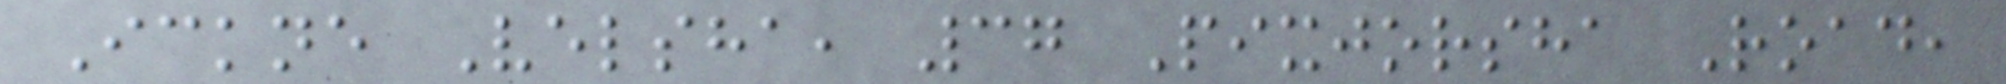Ickne Velsha, 37 Pixjorsha Road,
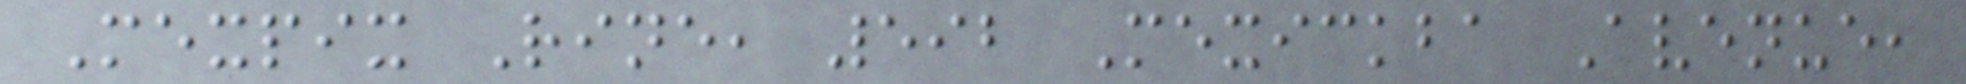Mexpix Rine, 592 Mexickba Avenue,
